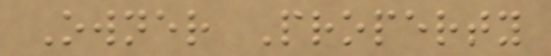Owner Property
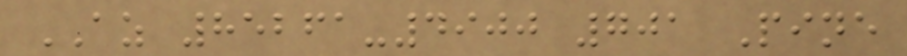AZ 85261-4900 701 Pine
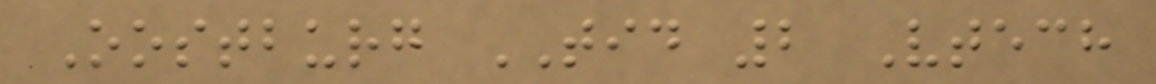Oostburg TID 2 Vtech
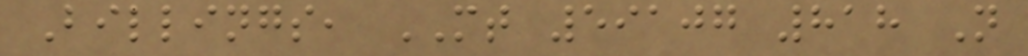Billings, MT 59107 818 N
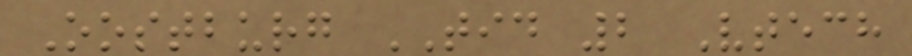Oostburg TID 2 Vtech
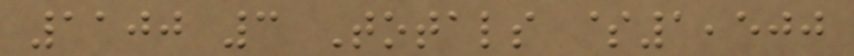1100 3 Totals $1,500
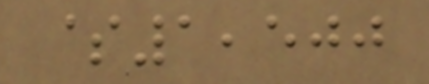$1,500
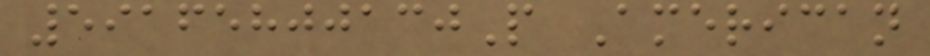59165800130P American
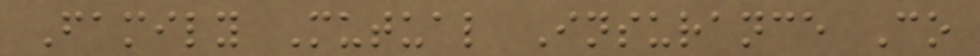Family Mutual Insurance Co
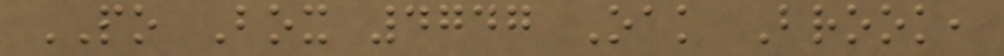PO Box 4747 Oak Brook,
